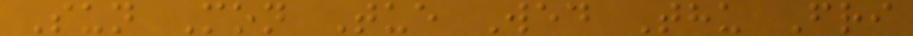Sun Mon Tue Wed Thu Fri
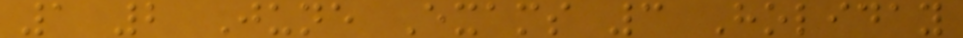1 2 June Exams 3 Holiday
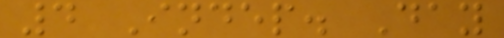4 Indep. Day
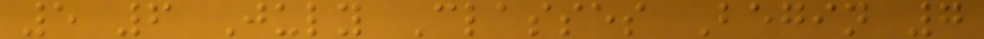5 6 July Classes Begin 7
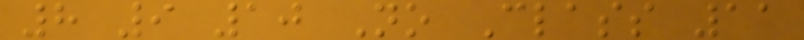8 9 10 No Class 11
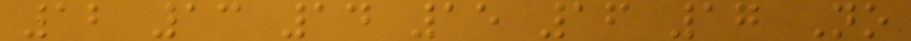12 13 14 15 16 17 No
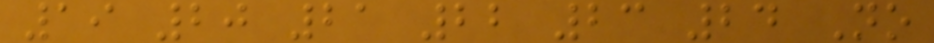19 20 21 22 23 24 No
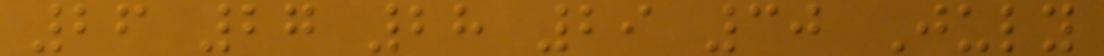26 27 28 29 30 July
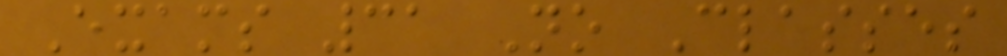Exams 31 No Classes
